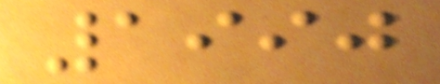1990
